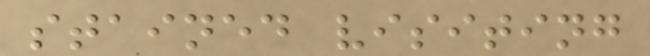stained visiting
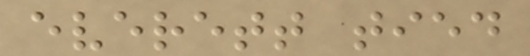everett tied
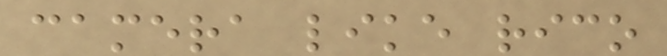camera like rico
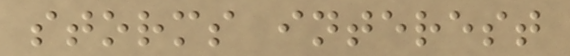storms interest
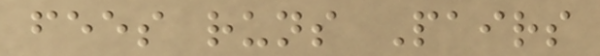fees runs Pairs
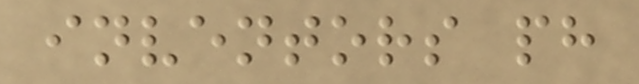inventors ph
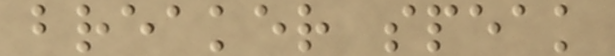breaker speak
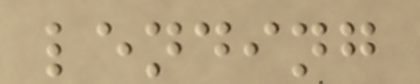lending
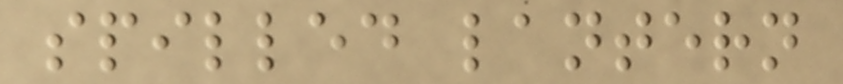spilled lantern
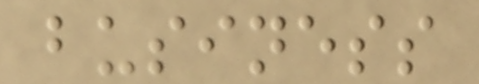business
